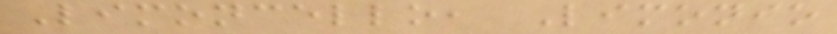Limoncello, Limonio
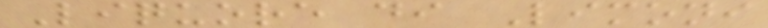Liquore di Limoni
